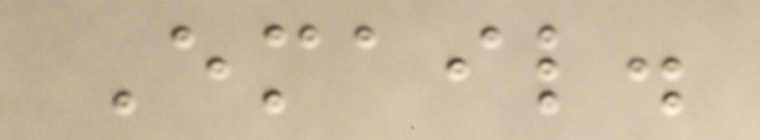Email.
